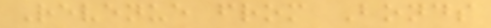Revenue from Bonds
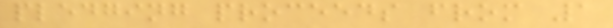pledging proceeds from 1
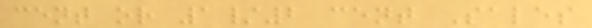cent or 1/2 cent Sales
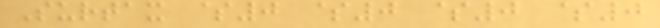Surtax $0 $0 $0 $0
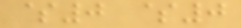$0 $0
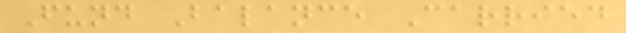Fund Balance Carried
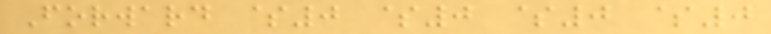Forward $0 $0 $0 $0
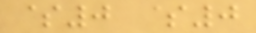$0 $0
